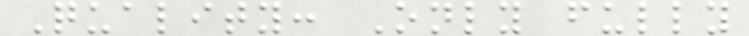Quality: Only fully
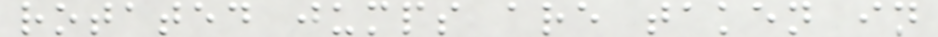rotated jumps are taken in
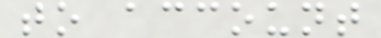to account
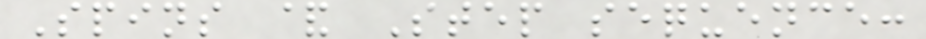Spins & Step sequence:
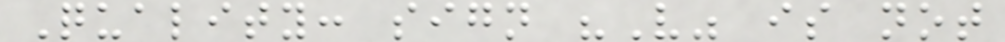Quality: sign "V" is not
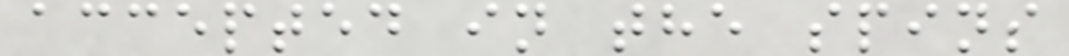accepted in the spins
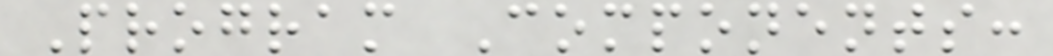Program Components:
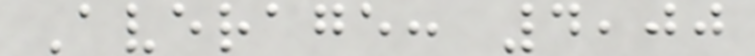Average: 4,00
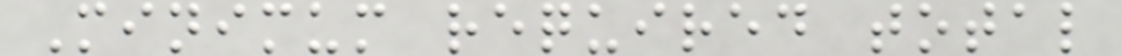Minimum required total
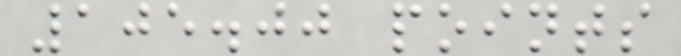105.00 points
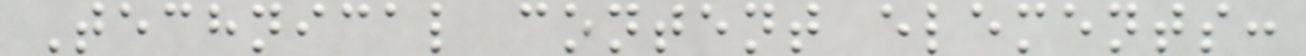Technical content elements:
